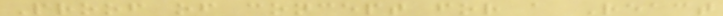Proof of concept for a React
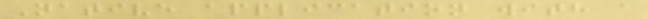Native application with a
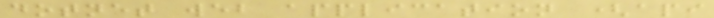dotnet web application (api
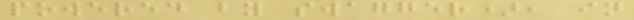powered by swagger), in
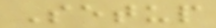Setup
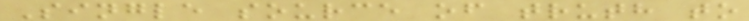Single source of truth to
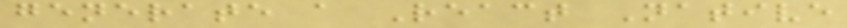generate a React Native
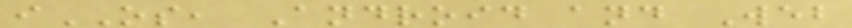iOS, Android and Web
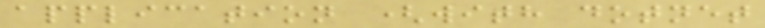application (with dotnet
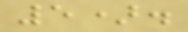5).
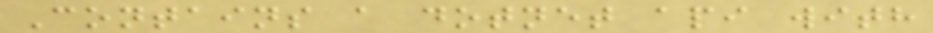Contains a dotnet api with
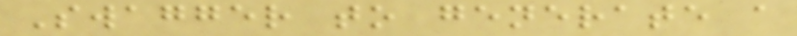Swagger to generate a
